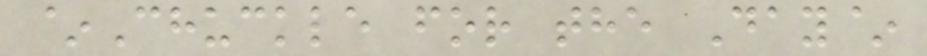~Chuckle for the Day~
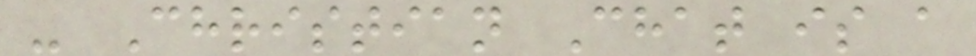- Christian Chat is a
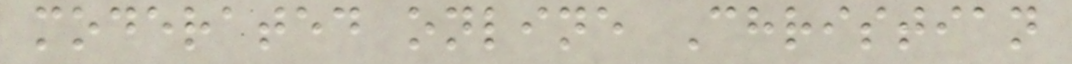moderated online Christian
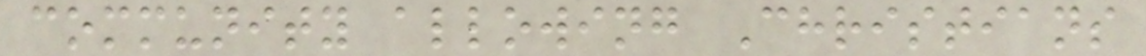community allowing Christians
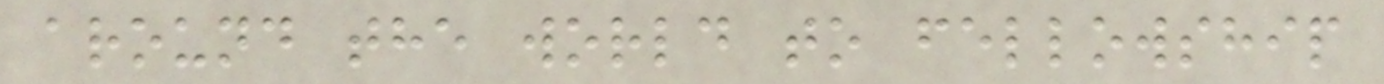around the world to fellowship
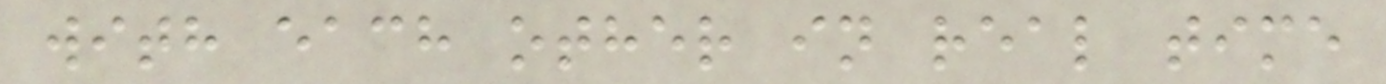with each other in real time
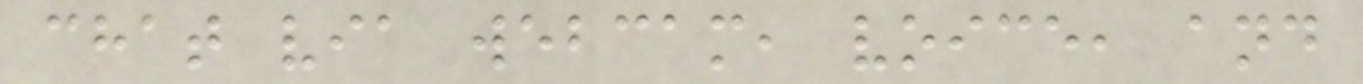chat via webcam, voice, and
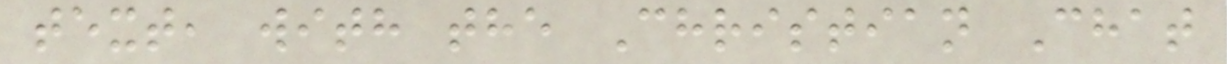text, with the Christian Chat
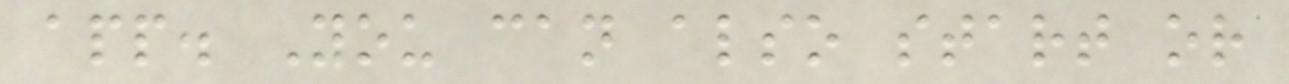app. You can also start or
